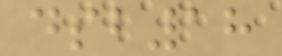dsb18
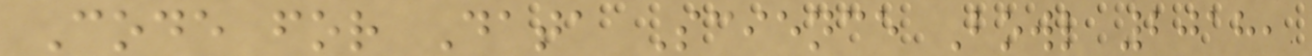Code for Data Science Bowl 2018,
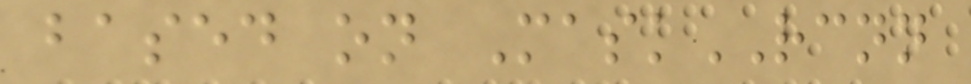based on MaskRCNN
